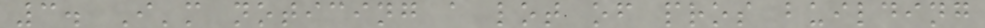3. I'm noticing a lot of pros building
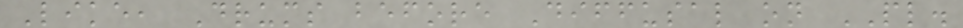Like, Drums before Diffusal on PL.
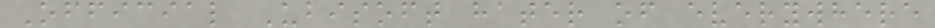Official Ubisoft hater of everywhere
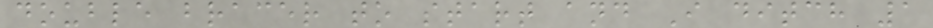double bracer to start and I ditch 1
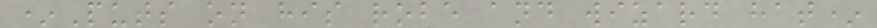*Puts on his robe and wizard hat*
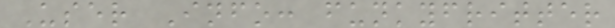User Info: funkyfritter
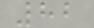82
